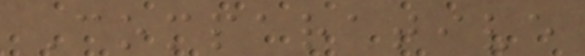Comparative
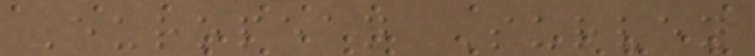European Survey
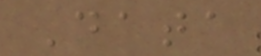Data
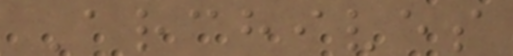Archives
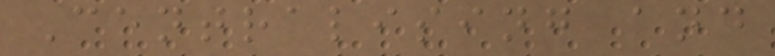Centralising and
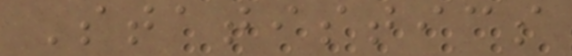Statistics
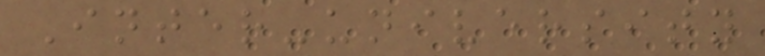Inter-university
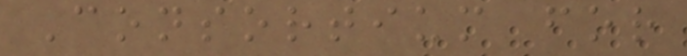Consortium for
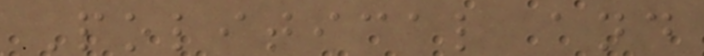Political and
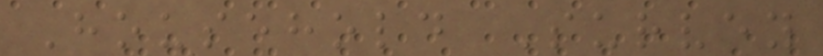Household Survey
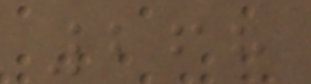268
